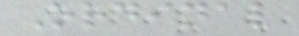Ordinal
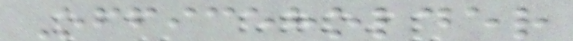Officeholder
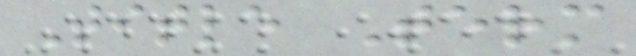Title Term
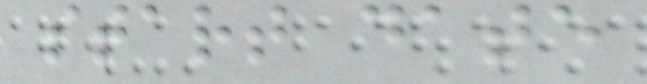start date
